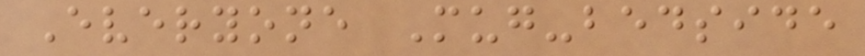Everyone Mug-bedside
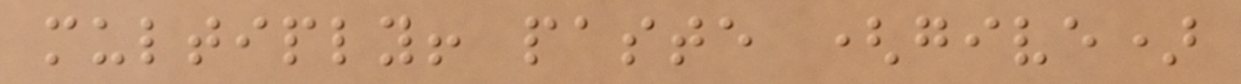multiply! paste (give)
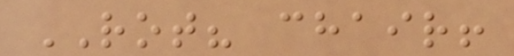ROT? chair!
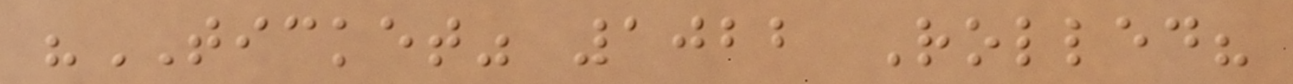"TICKET" 1022 Rolled?
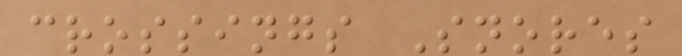crossings Snores
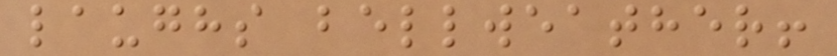laughs bellweather!
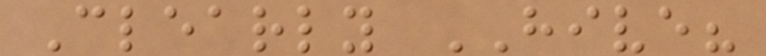Clearly HIVE?
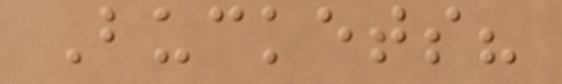Buckets?
